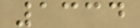1334
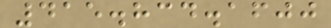415.834.1600
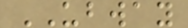UBWAY
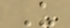U
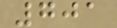701
